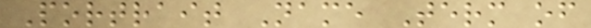Portrait Name Term of
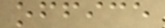office
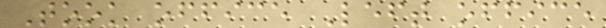Took office Left office
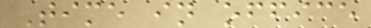Time in office
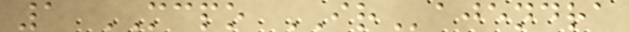1 MCPO IRajendra
